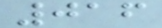016
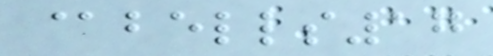@bells17
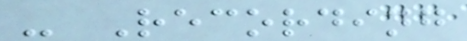- Recording
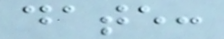date:
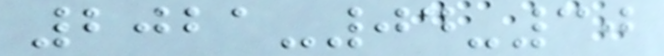2021-04-30
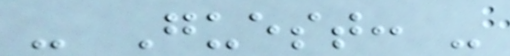- Guest: -
